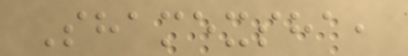Shamexsha,
